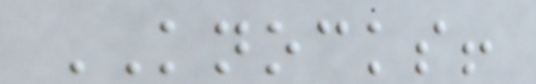KNOCKS!
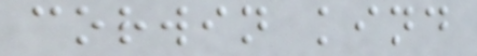corwin kind
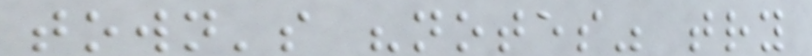town's "notes" try
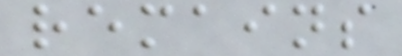remains
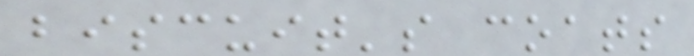biscuit's coats
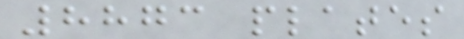8873 plates
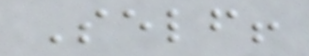Self!
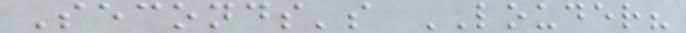Seconds's LOUDER?
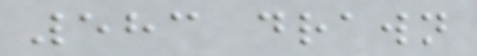583 drawn
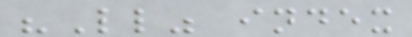"Ll" index
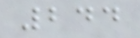244
